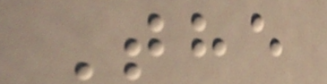The
